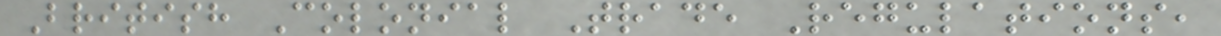British Colonial Trade Regulations,
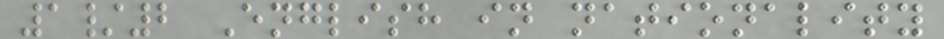1/2 English in nationality
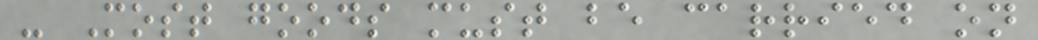- Most goods must be carried on
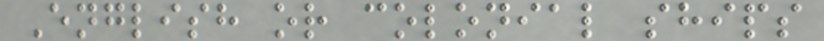English or colonial ships
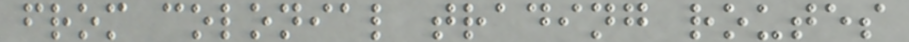from colonial trading routes
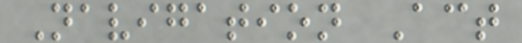Navigation Act
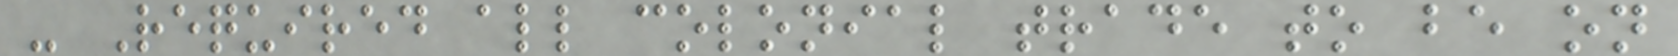- Required all colonial trade to be on
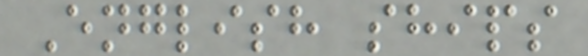English ships
